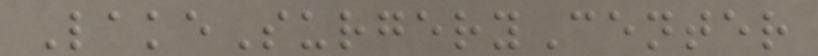LakeSurgeryCenter
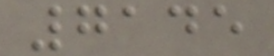7145
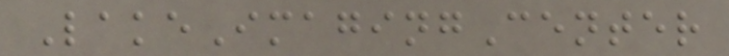LakeImagingCenter
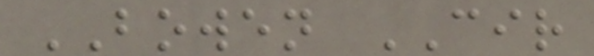BOWEN CIR
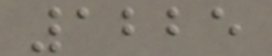1225
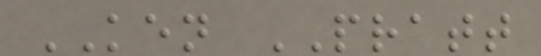KEN PRATT
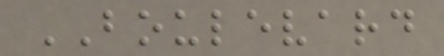BOULEVARD
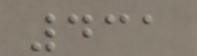431
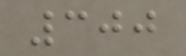300
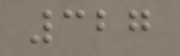327
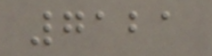7121
